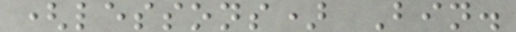(lessons) Bin.
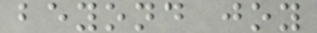beyond joy
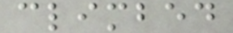climbed
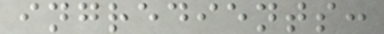ingredients:
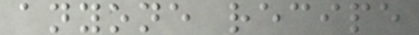anyone recipe
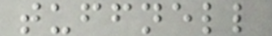tuffnell
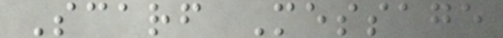Scarf Message
